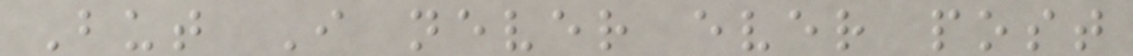But I never ever post
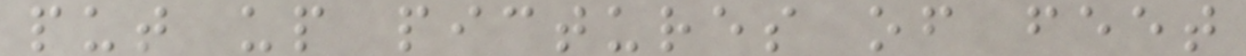put up pictures of feet
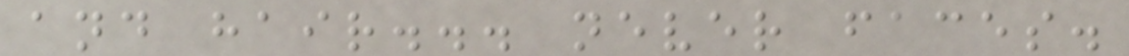and hair... never faces.
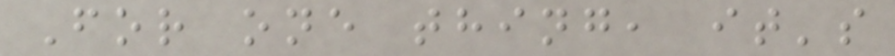For one thing, it's
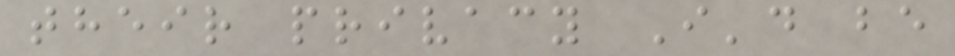their privacy I'd be
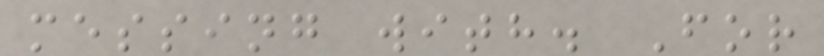messing with. For
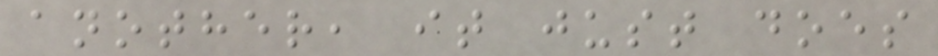another, it just does
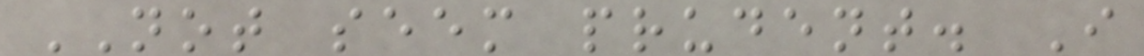NOT seem prudent. I
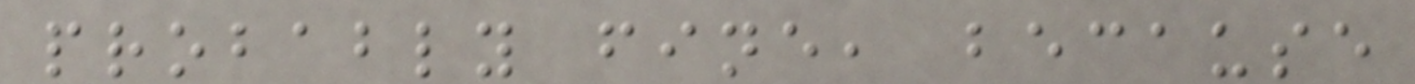probably fine, because
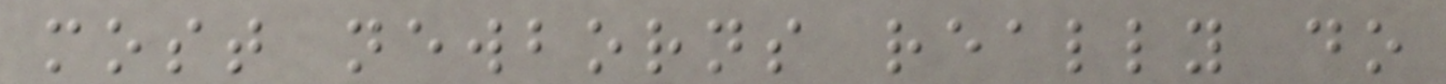most newborns really do
